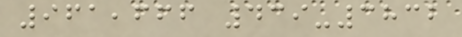961,666 439-3832
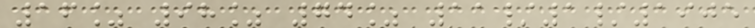16% 98% 74% 11/1/1905
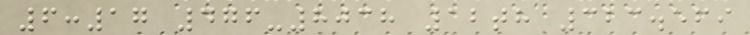6:17 476-8038 12th 323.569
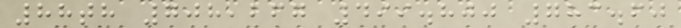88th 708,267 499.800 783.60
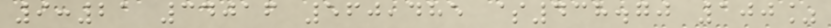9:21 34016 560,485 $438.70 100%
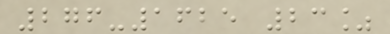276-1625 23%
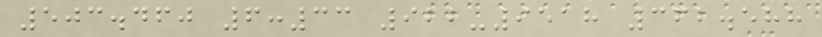503.460 6:33 922-9518 362.588
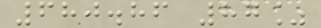680.86 87%
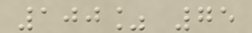100% 75
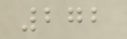272
